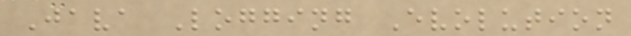Java Logging Evolution
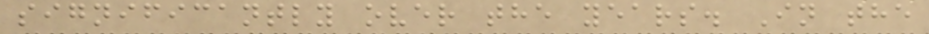significantly over the years. In the
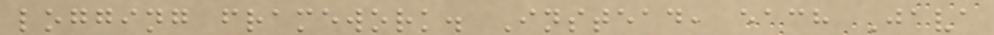logging framework. Instead, each Java
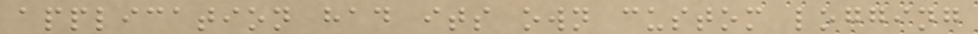application had its own custom logging
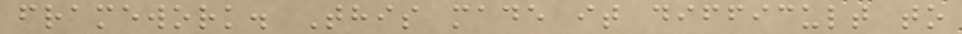framework. This made it difficult to
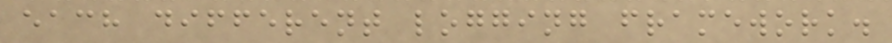each different logging framework.
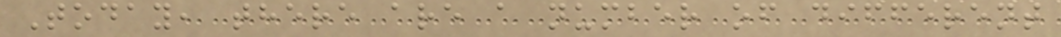Today, there are a number of different
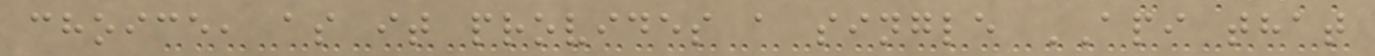choice, as it provides a single API that
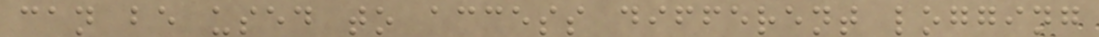can be used to access different logging
